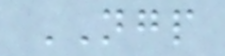NGP
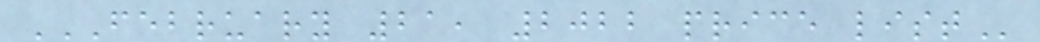FEBRUARY 21, 2022 PRICE LIST
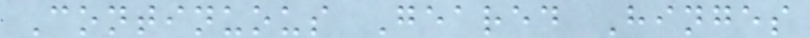Continuous Geared Hinges
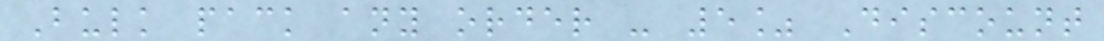Bulk pack any order - 5% Discount
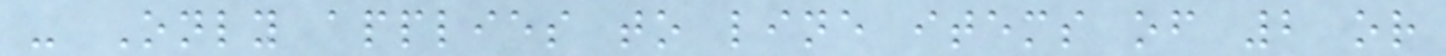- Only applies to line items of 2 or
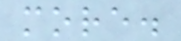more.
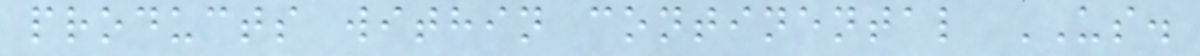products within continental US.
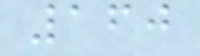160
